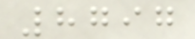8797
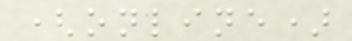(online)
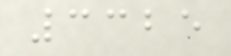3325
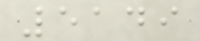5149
